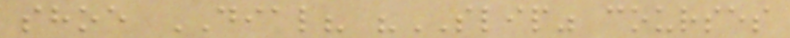shoe DIAL? "SLIP" courses
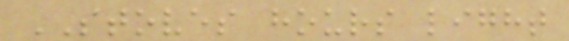STOVES hours light
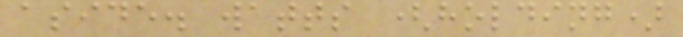aside. watts (holding)
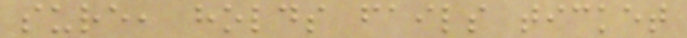sure, holds fails ticket
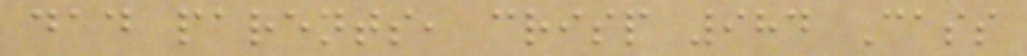dad parents, crisp 984 Cass
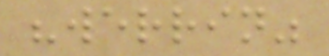"werrin"
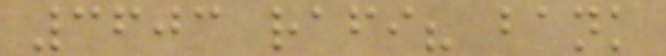3603 rafi? bank
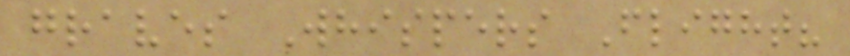graves Whispers Flight?
